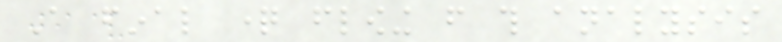A final question flowing from this analysis
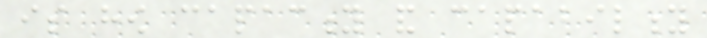is how capacity and capability
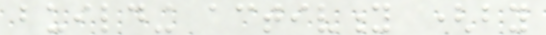building activity (by
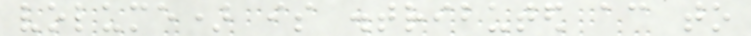volume) is distributed according to
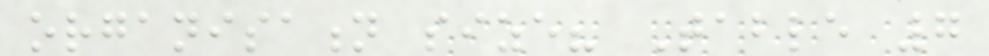organisation size? Table 7
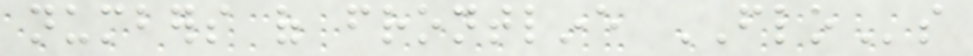numbers of frontline FLOs
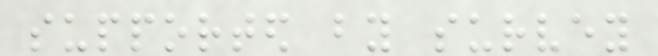supported by survey
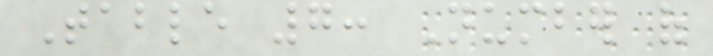Table 7: Number of
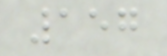157
